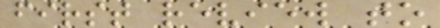first review to
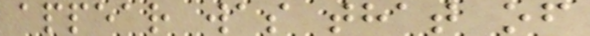appear was that of
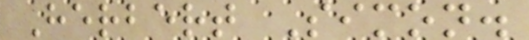Herbert Simon.
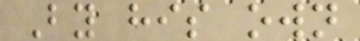By his own
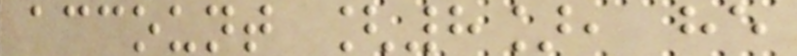account [8], he
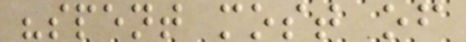"spent most of
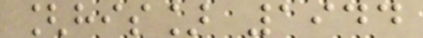[his] 1944
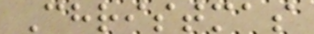Christmas
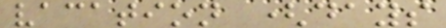vacation (days
